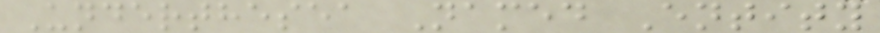Underthesea Named Entity
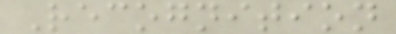Recognition
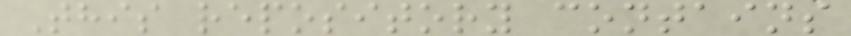This repository contains
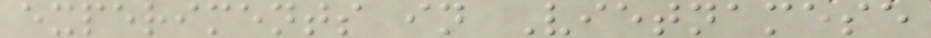experiments in Vietnamese
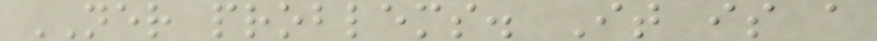NER problems. It is a
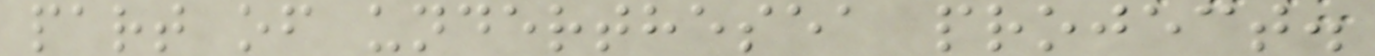part of underthesea project.
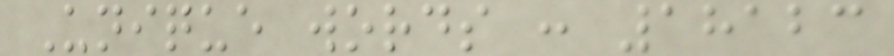Unique words : 18123
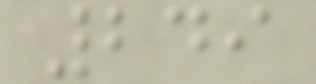249
